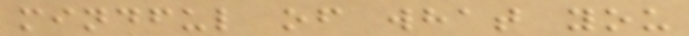mindful of what you
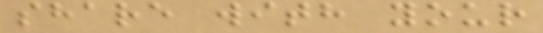share with your
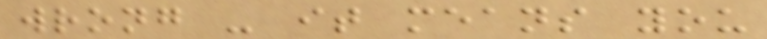wrong - it means you
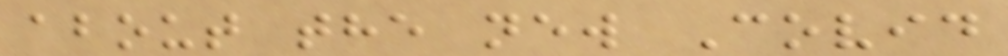about the new Covid
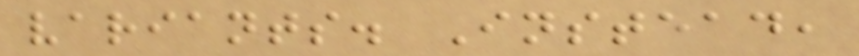variants. Instead,
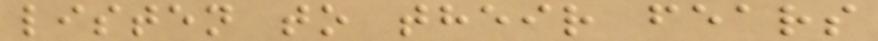listen to their fears
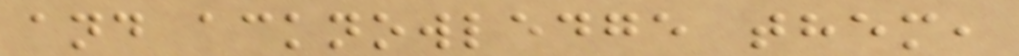and acknowledge them,
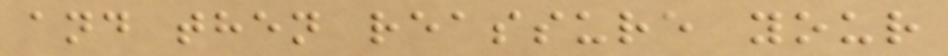and then reassure your
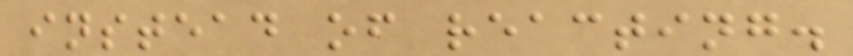instead of reacting.
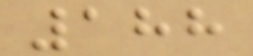188
